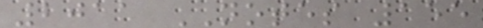2011 NOTES 155
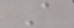A
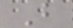B
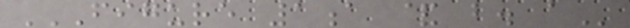FIGURE 1A & B. A
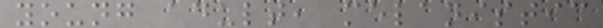young adult, melanistic
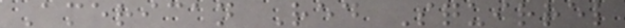American Red Squirrel
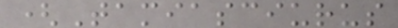(Tamiasciurus
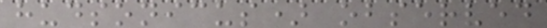hudsonicus) observed
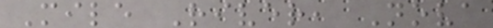Mile River, Nova
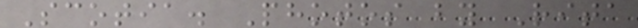Scotia. Photos by Rita
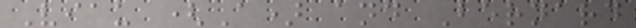Viau (A) and Bernard
